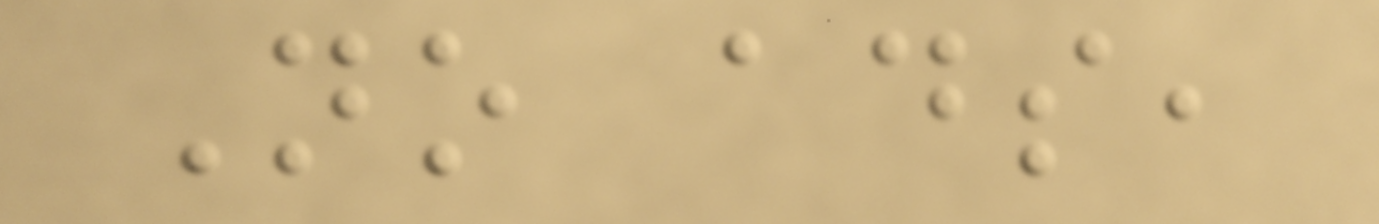No ads,
